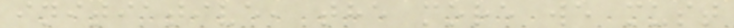initiative, the more we must
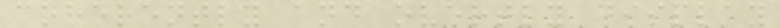coherently and overtly display
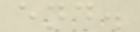end.
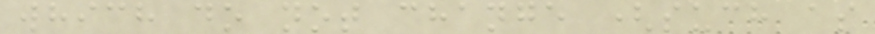which do not change (such as
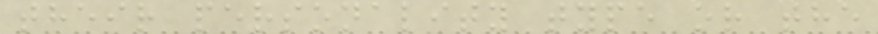their personality type or the
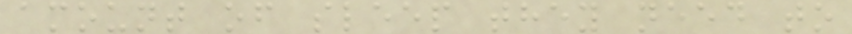amount of sleep they need to
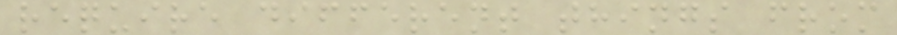require different things from
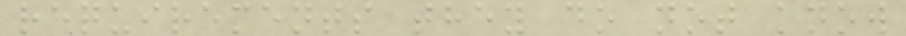requirements they do not know
